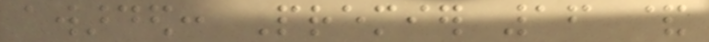awarded: Premier 16 &
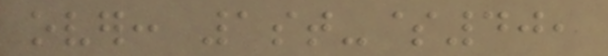over: 1st-$40,
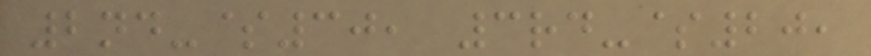2nd-$30, 3rd-$20,
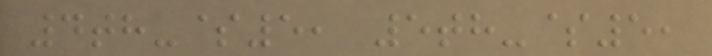4th-$5, 5th-$5,
